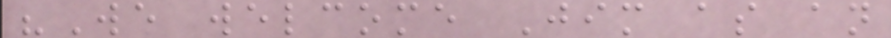"We welcome Jim as an
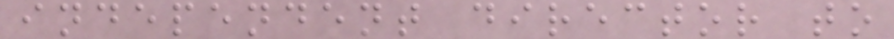independent director to
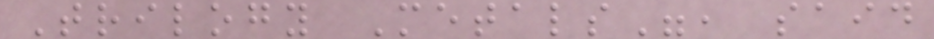Trilogy Metals", said
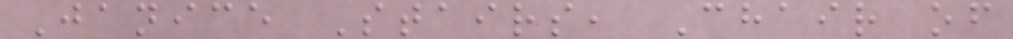Janice Stairs, Chair of
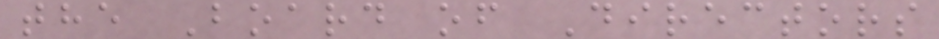the Board of Directors
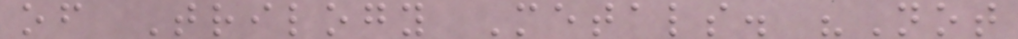of Trilogy Metals. "Not
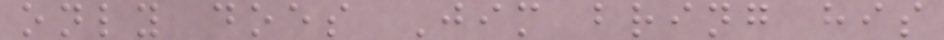only does Jim bring his
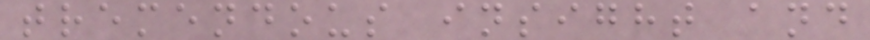tremendous insight and
